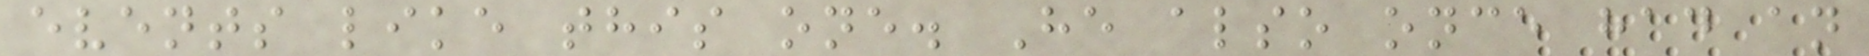events like this one. He also once had an
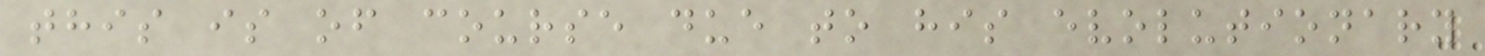this is of course due to his evolutionary
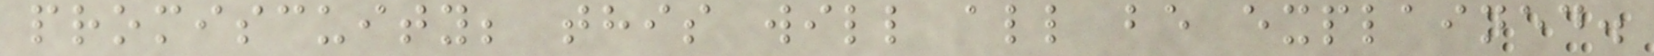promiscuity; this will all be explained.
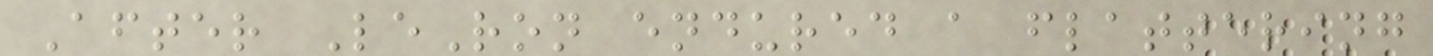After LeRon endured a flattering
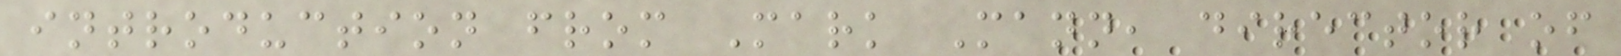introduction from Mark Mann, director of
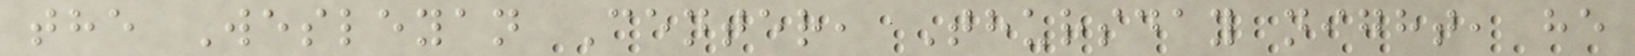the Wesleyan Center, Thursday night, he
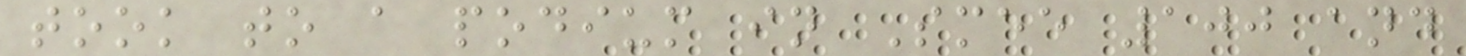took to a podium in Smee 100 and
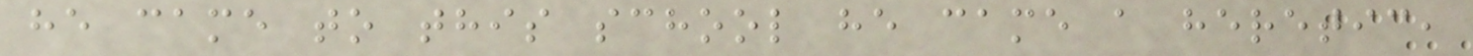he came to this school he came a heretic,
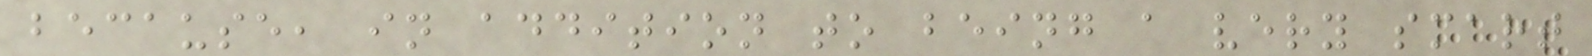because, in addition to being a very smart
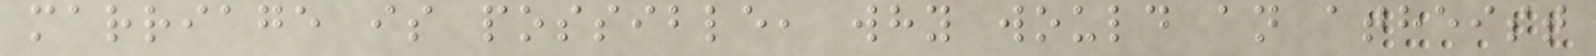marriage is possible, why would an atheist
